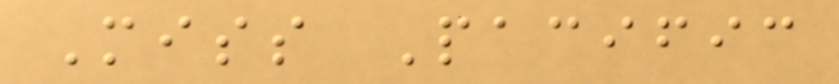Miss Pacific
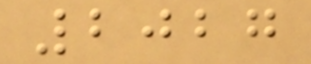2027
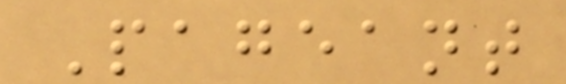Pageant
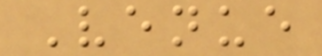Venue
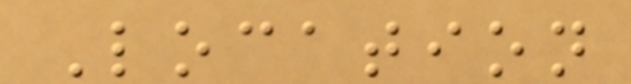Location
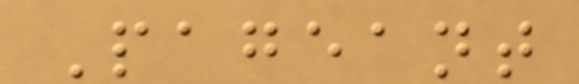Pageant
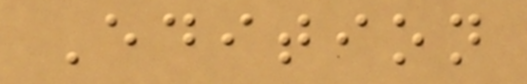Edition
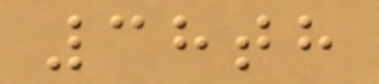38th
